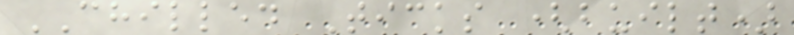CHILLED Ticks (built)
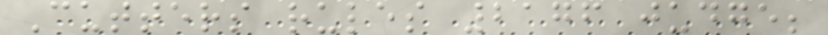Cutters rules 2176 judge;
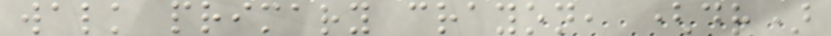walk primary crayon, (dr)
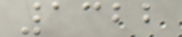1322
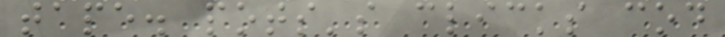tape. pots's clicks cod
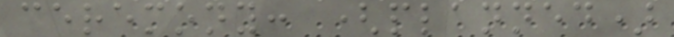ceremony: (planned)
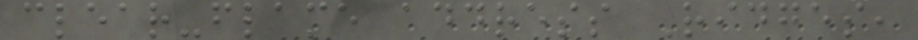clear-flame address Ridges,
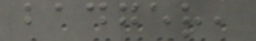badger,
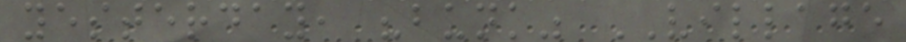yesterday, "bunk" VILLAGE
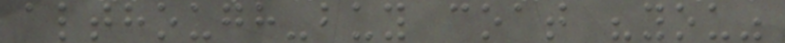although-buy coat "you"
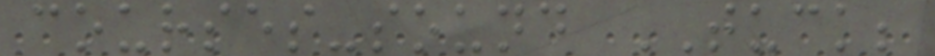courses-sound TUCK;
